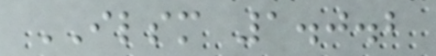ILSM 1.0.2
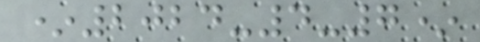*2024-4-7*
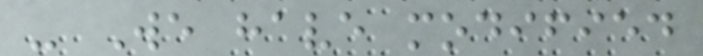- We have modified
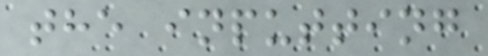the inputting
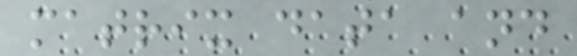matrix data and
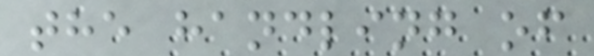the handling of
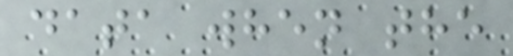data when the
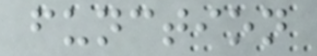function
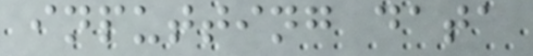inputting data
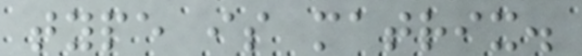type is matrix.
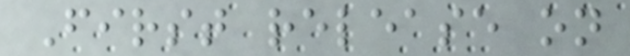First release on
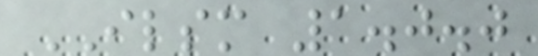ILSM 1.0.0
